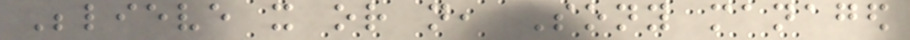Believe it or not, Sony managed
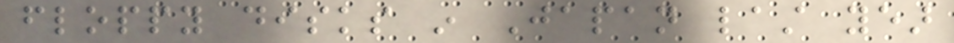floppy disks in Japan last year
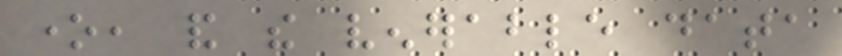one, and the venerable data
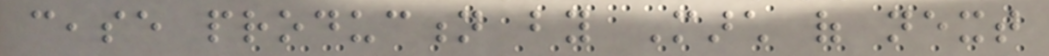cease production by March of next
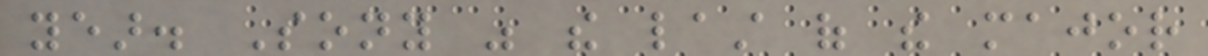year. Sony was the last of the major
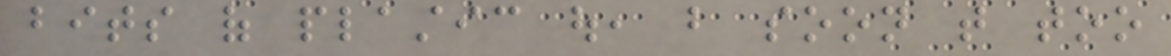bits of plastic out, but soon that too
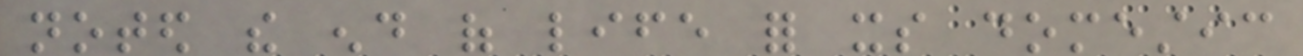noted the end of life for its domestic
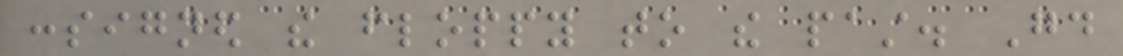consigned the floppy to the past. Good
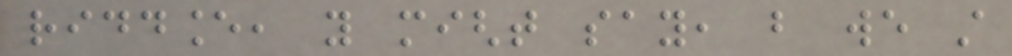riddance, you might say, but we still
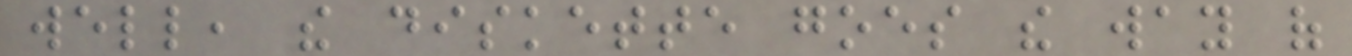well, the diskette goes the way of
